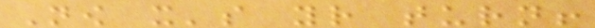Now it's your turn!
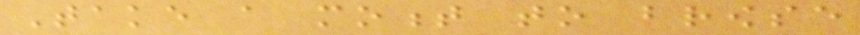Take a moment to browse
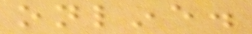online.
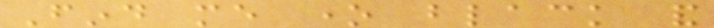Find me one black and
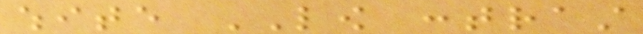white LOW contrast
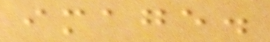image.
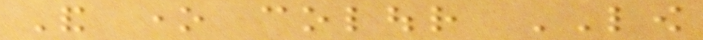And one colour LOW
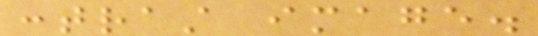contrast image.
